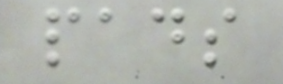pads
